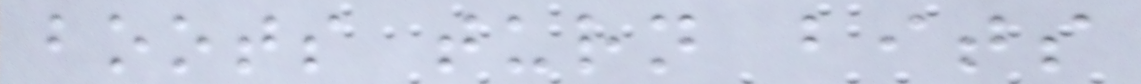boots turn bits
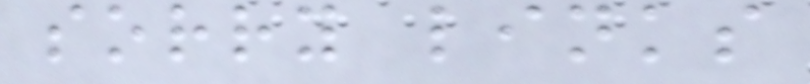sorry links
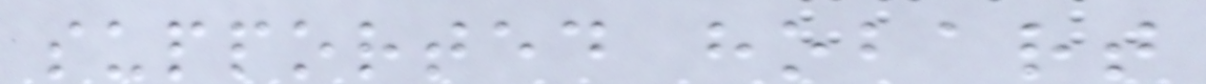supported hobart
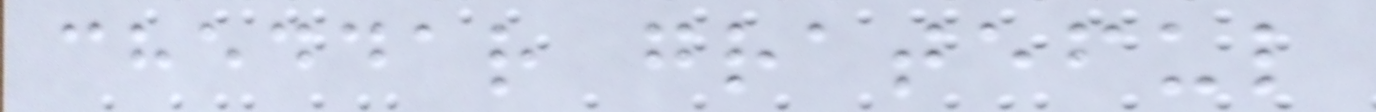cheddar grateful
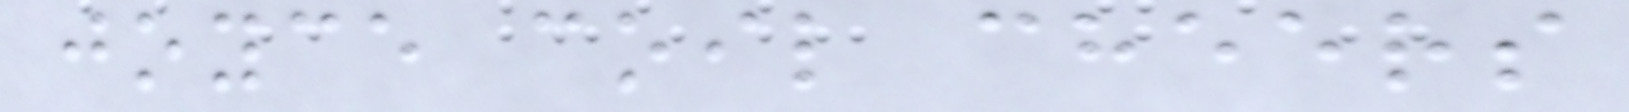joyce coil cheers
